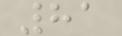81
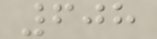608
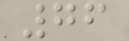76
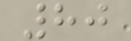80
